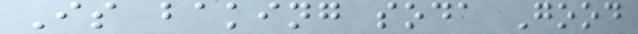Is baking soda Good
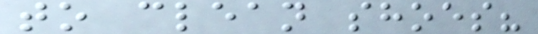to clean shoes?
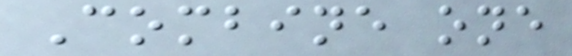Combine one
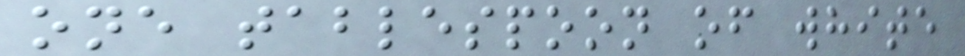one tablespoon of white
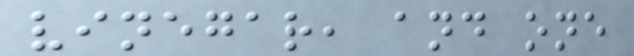vinegar, and one
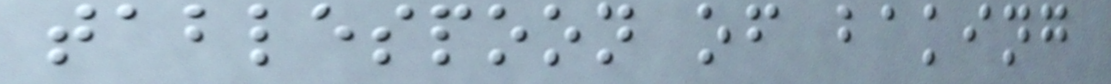tablespoon of baking
